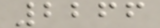2266
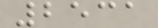2531
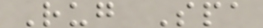Rug Spa
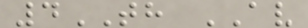4TH AV
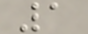1
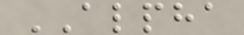ALPHA
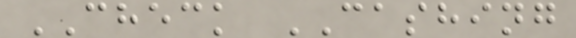CHECK CASHING
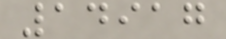14917
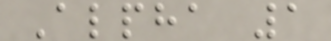Alpha 1
